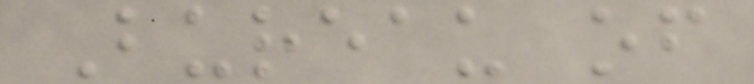Bureau of
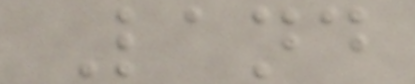Land
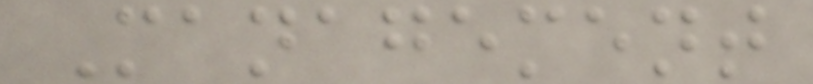Management
